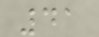41
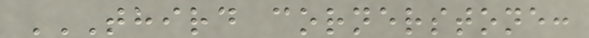THIRD CORNERSTONE:
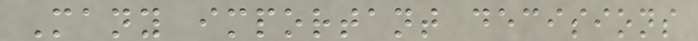Many important decisions
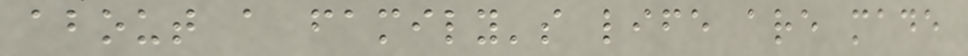about a family's life are made
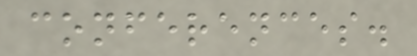conferences.
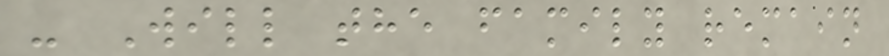- Will the family remain
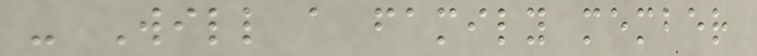- Will a family member
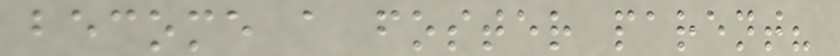become a foster parent?
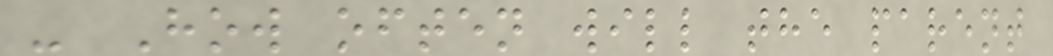- How often will the parent
